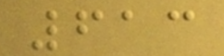613
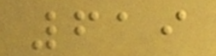619
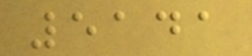5141
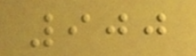900
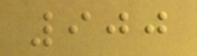900
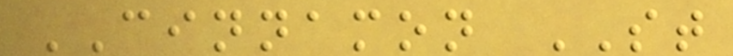CINNAMON ST
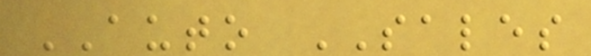AUTO SALES
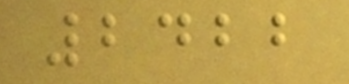2422
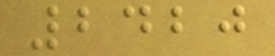2420
